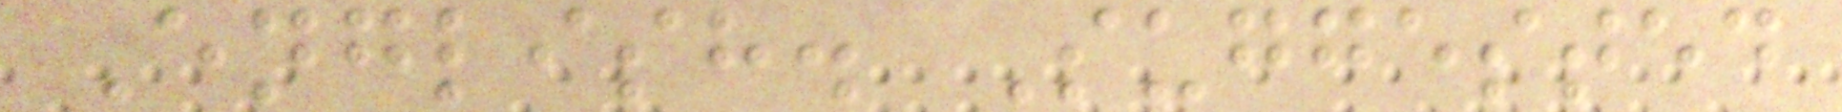English. Suggested
